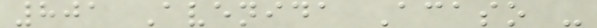801 Avenida Acaso -
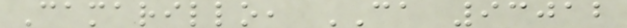Camarillo, CA 93012
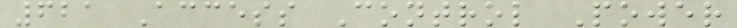621 Access Control Power
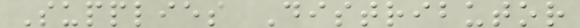Supplies Distributor
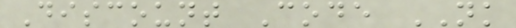Discount Code NK
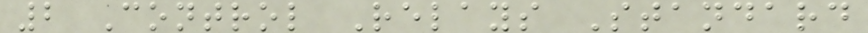2 Control Relays Standard
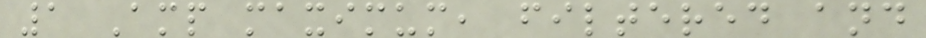1 Amp maximum, filtered and
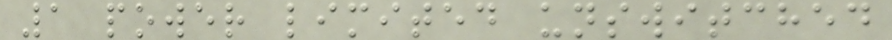1 power limited unswitched
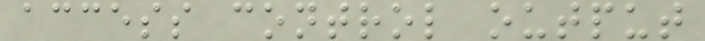access control output
